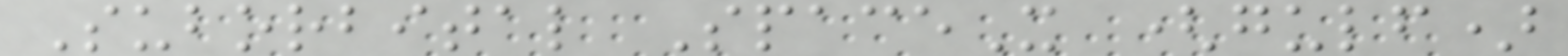Suborbital SpaceX (gulf)
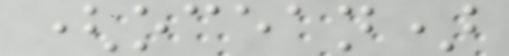(ocean)
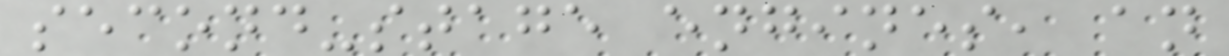second-stage engines, an
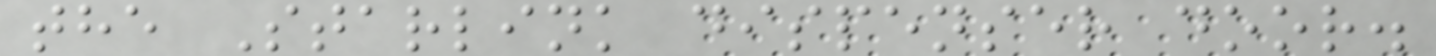the Starlink dispenser door.
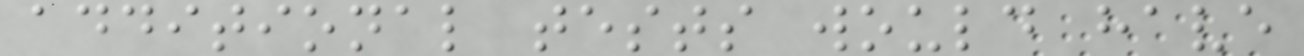additional tests would have
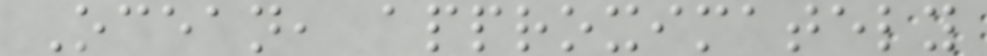Ocean, approximately
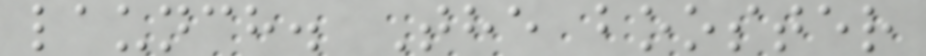launch. The booster
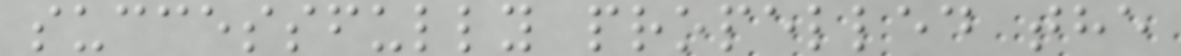successfully propelled the
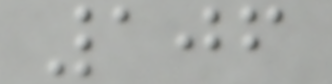106
